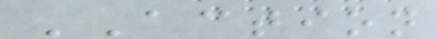ACTION
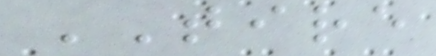TIRE
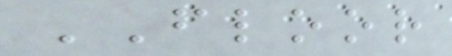FLOOR
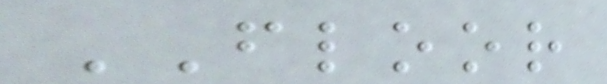FLOOR
